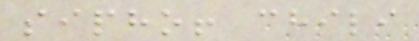sipho! chili
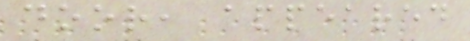door, appeared
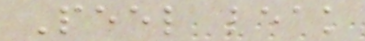Peel leak
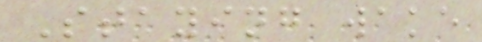Staying wake
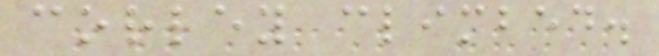corley climbed.
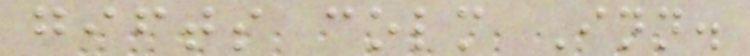gifts colm Inn.
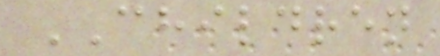CHILDREN
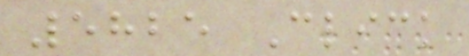5825 Click
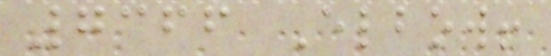7366 Elbow!
